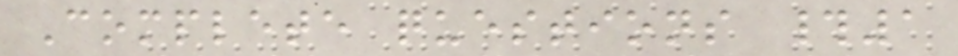Complete questions #1
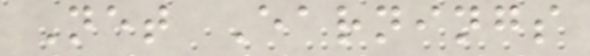Net Earnings
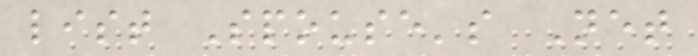list Spouse's Net
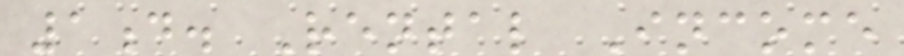1d. Rental Income
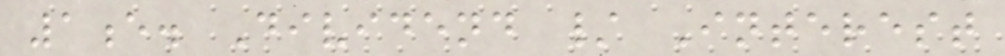1e. Dividend / Interest
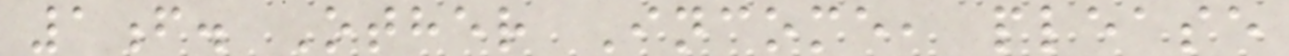1f. Other Income, please
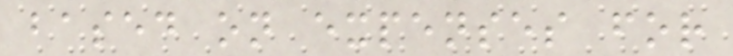based on expenses for
